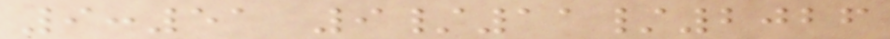9:51 9/11/2026
